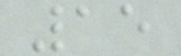15
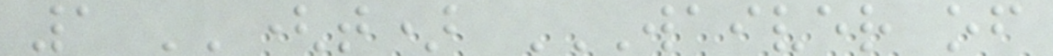1 ''(t) WAIVER OF
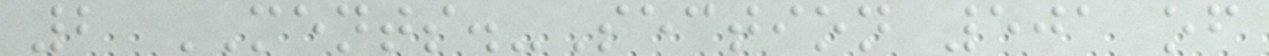2 MENTS.-Section 501 of
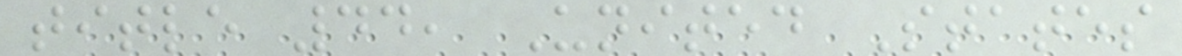title 44, United States
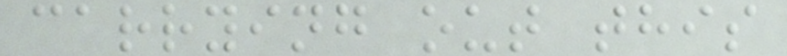carrying out this
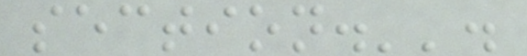section.''.
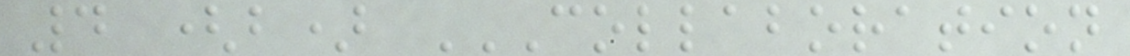4 (b) COLLABORATION
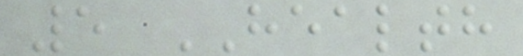5 HEALTH
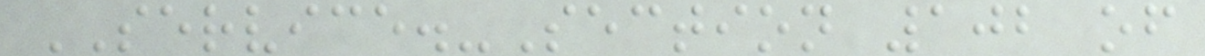SERVICE.-Section 102 of
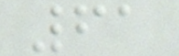61
